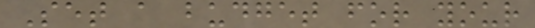Set a budget for your
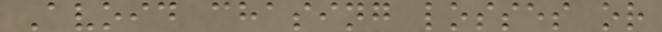Avoid chasing losses or
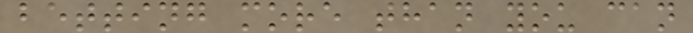betting more than you can
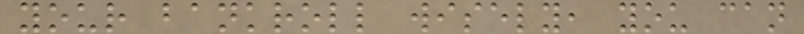your bankroll wisely, you can
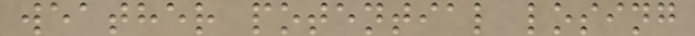weather potential losing
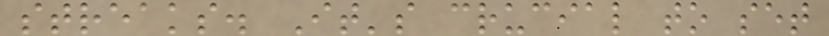streaks. It's crucial to set
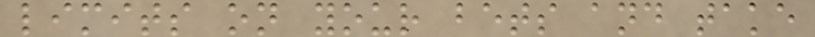limits on your bets and take
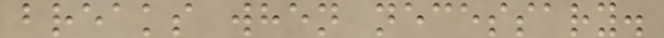breaks when necessary.
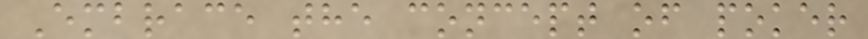Embrace the concept of poker
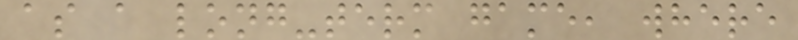as a long-term game, where
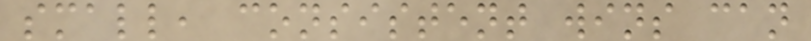small, consistent wins can
